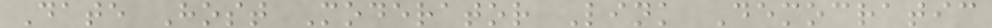Date Host Moderator Link Democratic
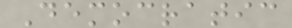Democratic
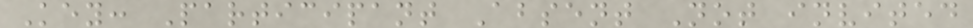Key: Participant Absent Not invited
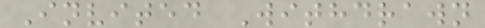Invited Withdrawn
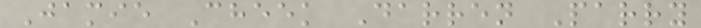Jamie Cheek Darren Parry
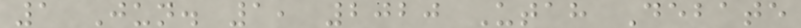1 Jun. 1, 2020 Utah Debate
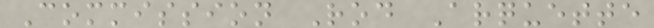Commission Rod Arquette
